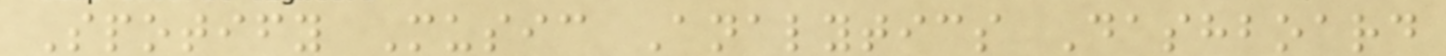Spotify Music Analytics Dashboard
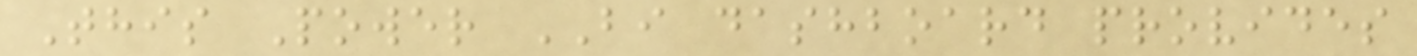This Power BI dashboard provides
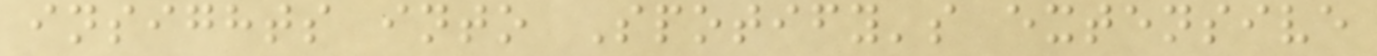insights into Spotify's extensive
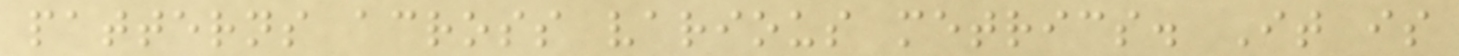patterns across various metrics. It is
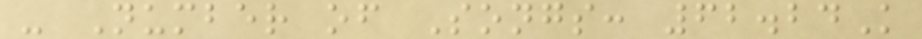- Number of Songs: 62.24K
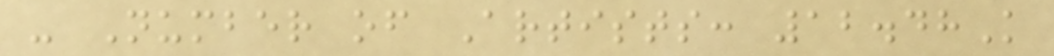- Number of Artists: 12.48K
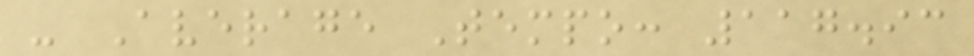- Average Tempo: 117.93
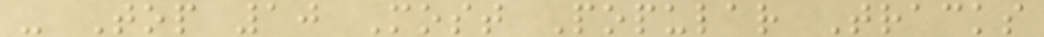- Top 10 Most Popular Tracks
